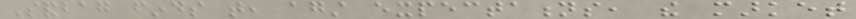Sandbag finds that, against expectations, the market
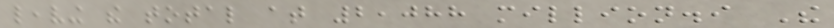leaving the total at 2,088 million.i The
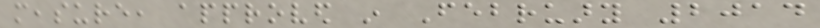measure, approved in February 2014
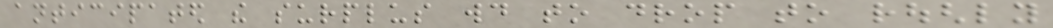anticipated the surplus would to drop to roughly
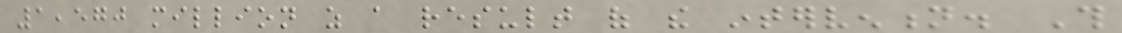1,570 million as a result of the intervention. This
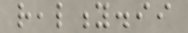reality.ii
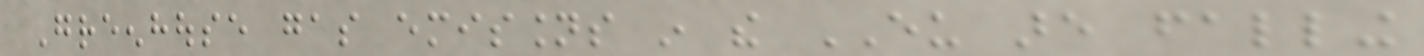Greenhouse gas emissions in the EU are falling
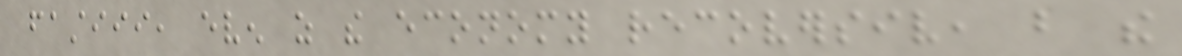fastiii, even as the economy recoversiv, but the
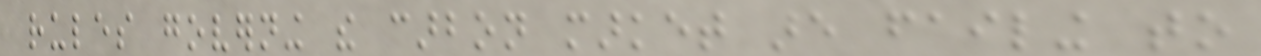rules governing the carbon market are failing to
